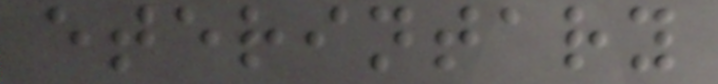eterintary
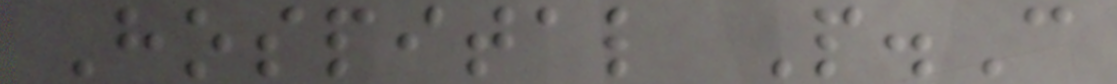Hospital P.C
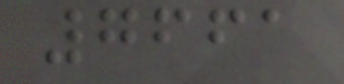7661
